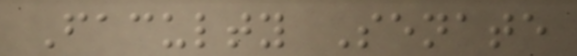Faculty Senate
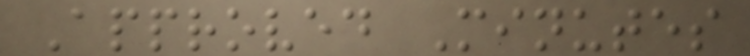Approved Minutes
